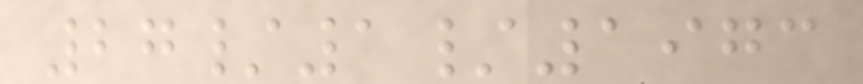27/1/1973
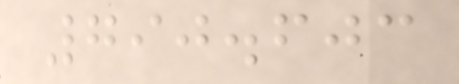790.603
